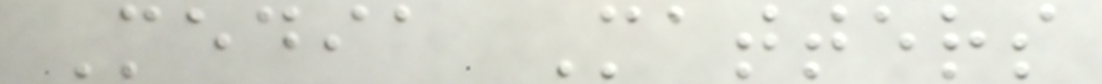Media Matters
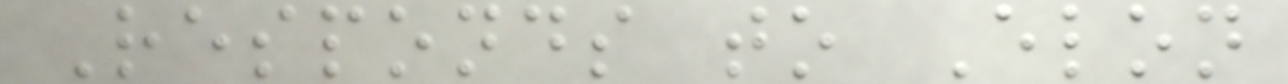Responds to Elon
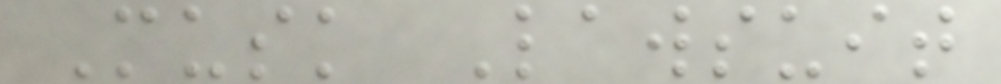Musk Lawsuit
